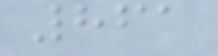861
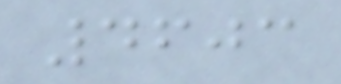4603
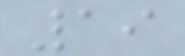19
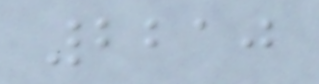2210
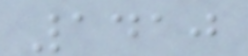1410
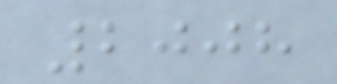2008
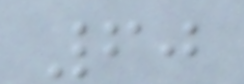60
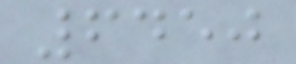6450
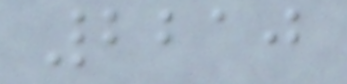2210
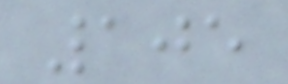105
